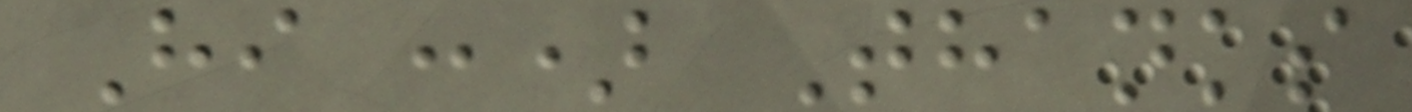Hi :) Thanks
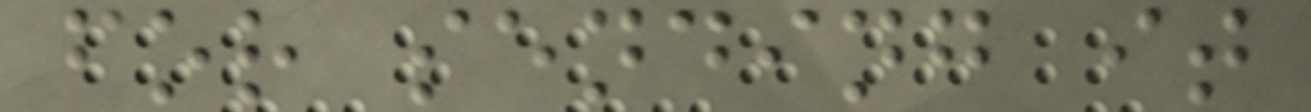for sending it
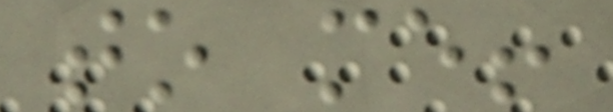to me!
